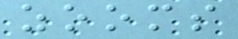zooms
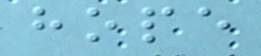hope
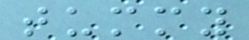tummy
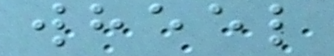wheel
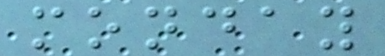monday
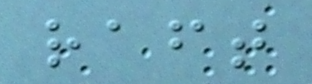raft
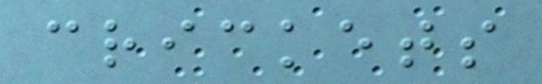crickets
